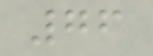76
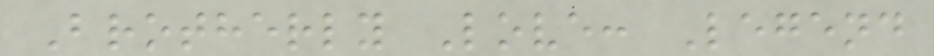Brotherly Love: Legend
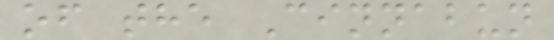of the Cinnabun
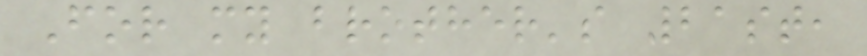For my brother's 21st,
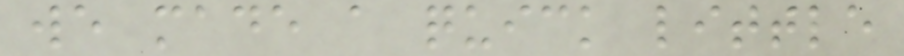we made a quick little
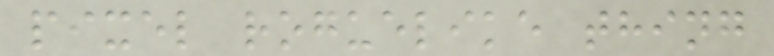pixel roguelike thing
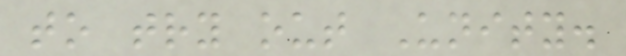to try out Unity.
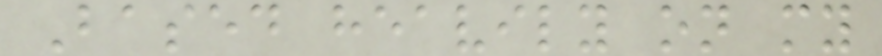Based heavily on my
